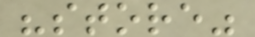"store"
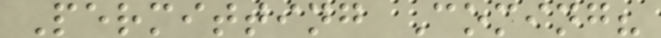Permitting Coming?
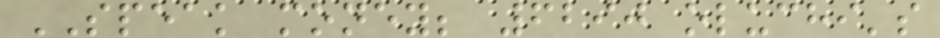SPEAK money; 6290 oluchi's
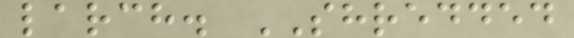larch. SHREDDED
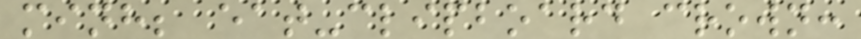minh; eat-clipboard crown:
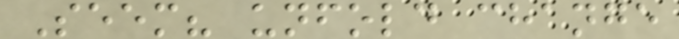Seem? unfold change
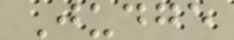Judge
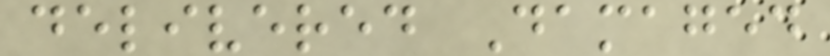delivered Damaged
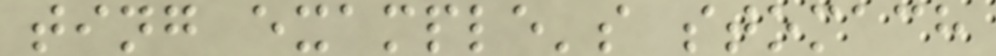ting example's stomach
